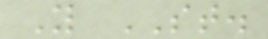Y ST.
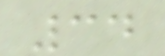34
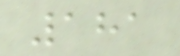181
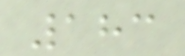183
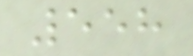558
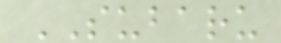SUBARU
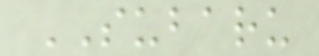SUBARU
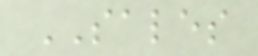SALES
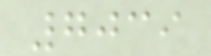7039
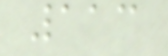113
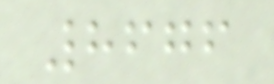8676
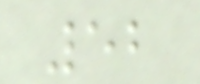52
